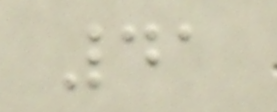41
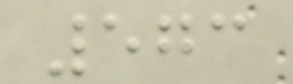573
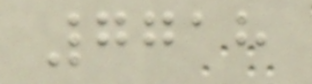7718
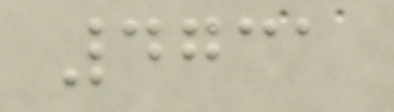4731
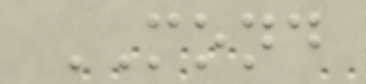MOND
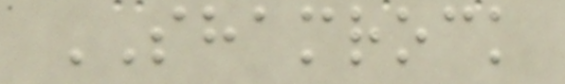SHAMROCK
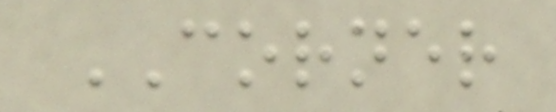CORNER
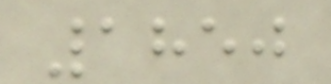1850
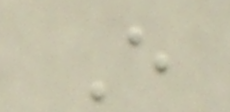E
